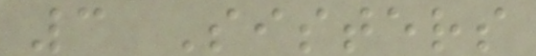3 Sisters
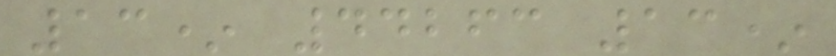13* 44263 13*
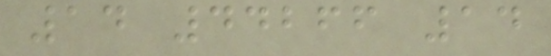14 44266 14
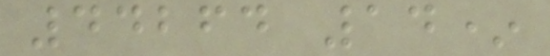44264 14*
